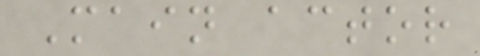Main actor
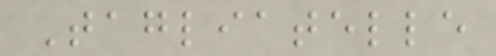Tagliatelle
